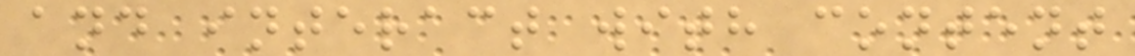and interact with content
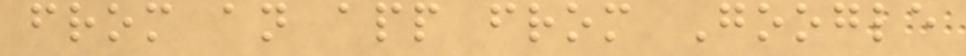from an app from Google
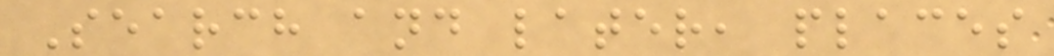Search and later, places
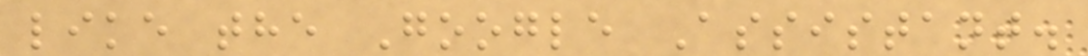like the Google Assistant.
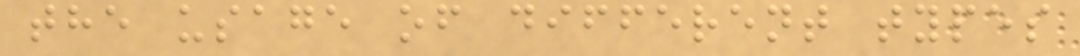the usage of different types
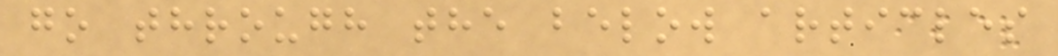go through the below articles
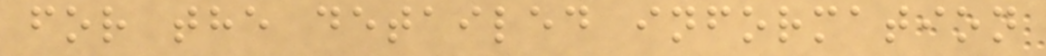for the detailed information
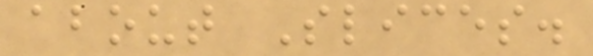about Slices.
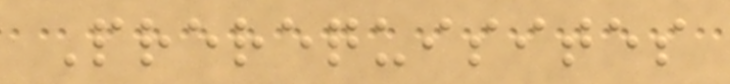Prerequisites
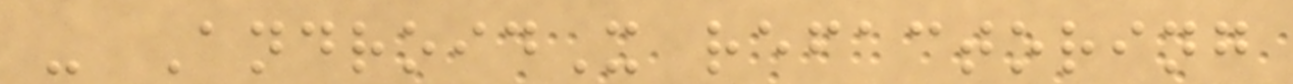- AndroidX refactoring
